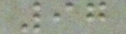97
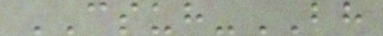CSUH-BH
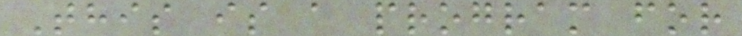This is a program for
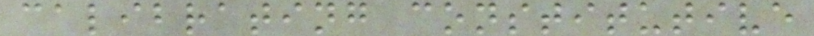calibrating constitutive
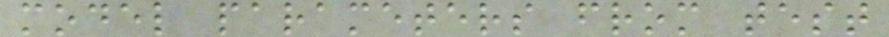model parameters from test
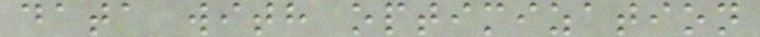data with optimization
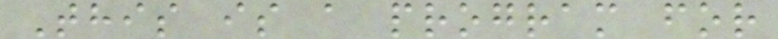This is a program for
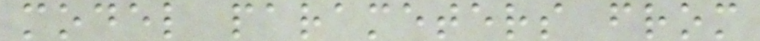model parameters from
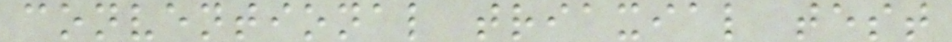conventional triaxial test
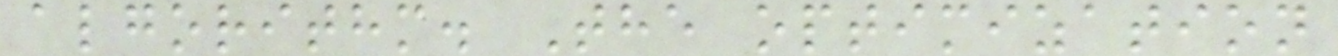algorithm. The optimization
